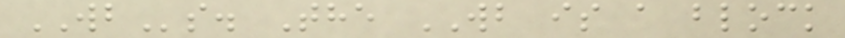WBs. The WB is a block
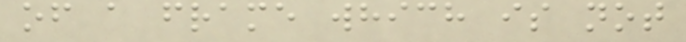of a frame which is not
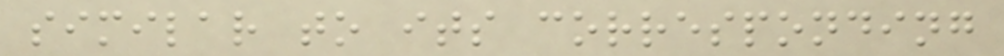similar to its corresponding
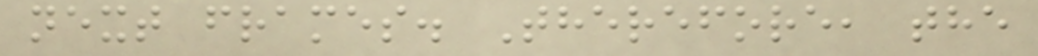next frames. Therefore, the
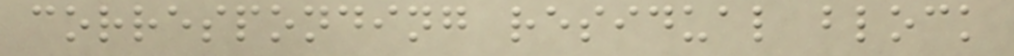corresponding residual block
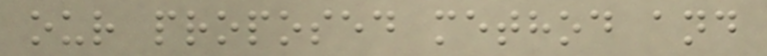our proposed method and
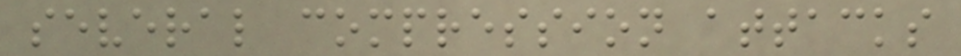several compression attacks
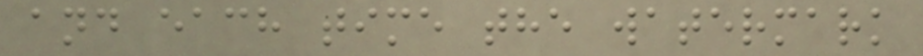and each time the watermark
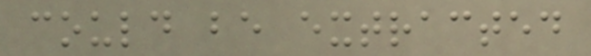could be extracted
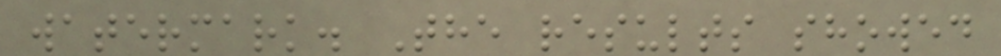watermark. The results showed
